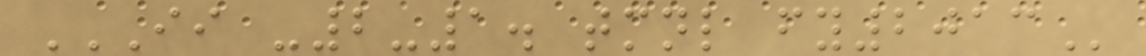II -2-1. TMNL FY2013
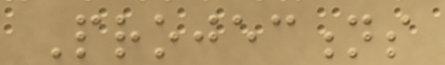Projections
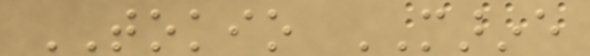TOKIO MARINE
